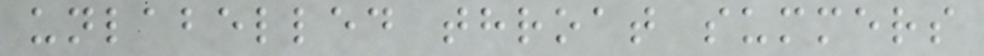unlabelled throat summers
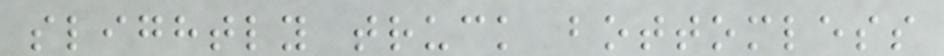slightly truck bottomless
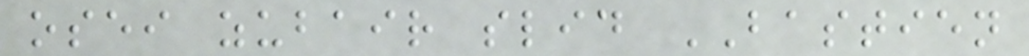osei zubair slid BASTIEN
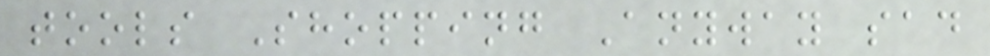tools Shopping Anyway sad
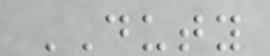DUTY
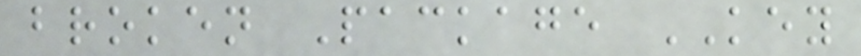broken Package KEY
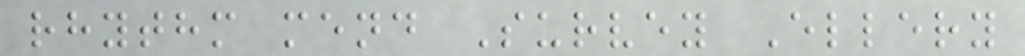rhythm mend Survey Ellery
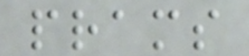prams
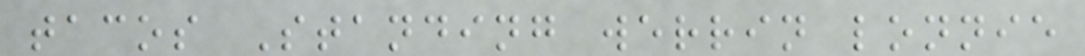tacos Standing werrin lonnie
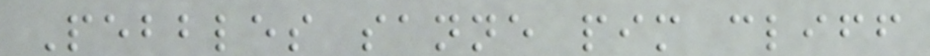Pebbles sanne pim cliff
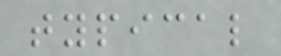typical
